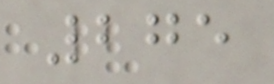275
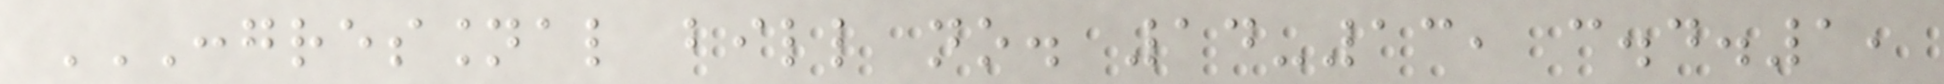CONGRESSIONAL BILL NO. 14-13, C.D.1,
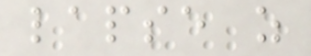lapse as
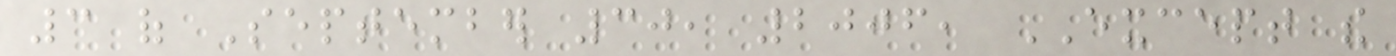3 of September 30, 2006, EXCEPT the
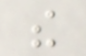the
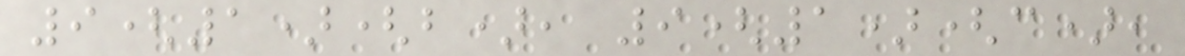9(1)(b), 9(1)(c),
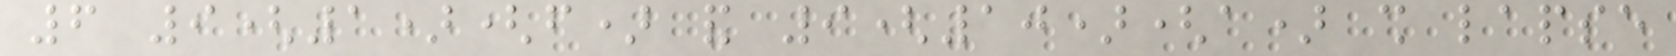6 9(1)(f) and 9(10)(a) shall lapse
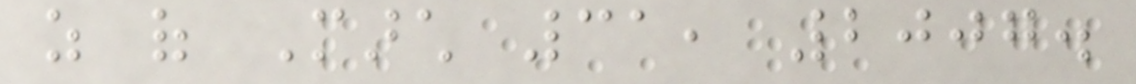as of March 31, 2007.
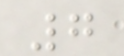7
